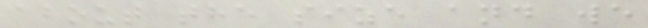about the size and we
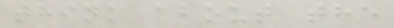think about the
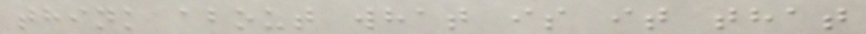think about what is it that
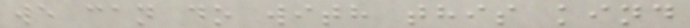we can do with this kind
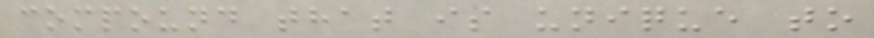compound that is unique to
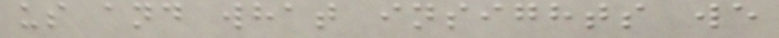us and what insights we
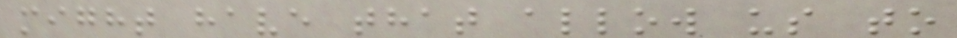might have that allow us to
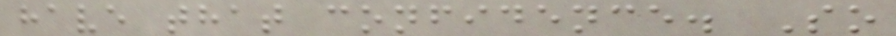have that confidence. So
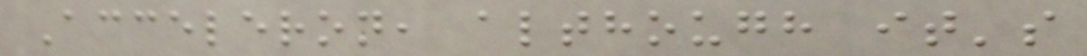Acceleron, although it's
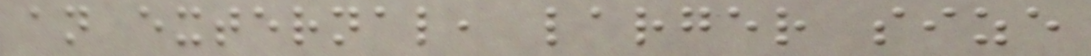an external, larger size
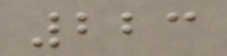223
